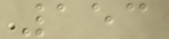153
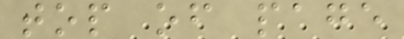top of page
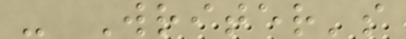- Writer's
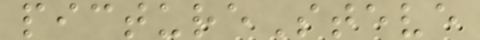pictureSteve
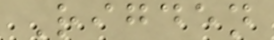Rigden
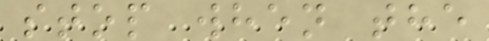stop when the
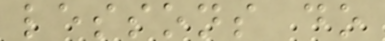lessons do
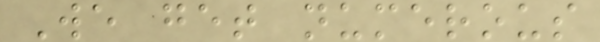We get numerous
